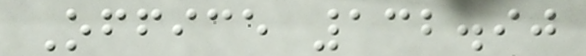Office 132.90
